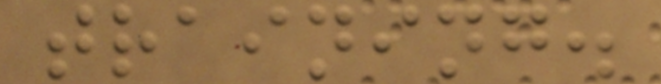training.
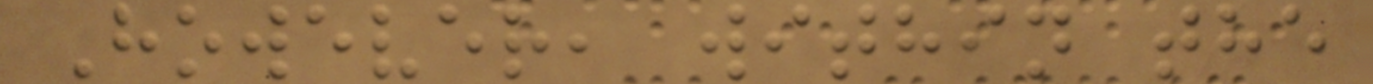However, within the
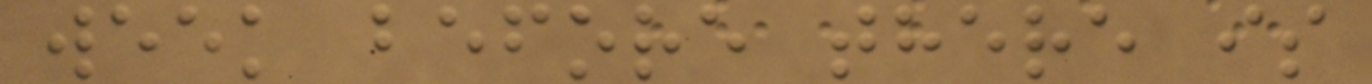week before there is
